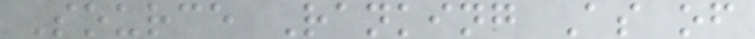Source Ranking As of
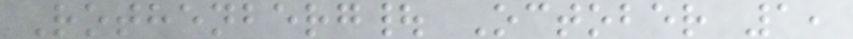Rothenberg| October 1,
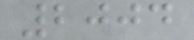2004
